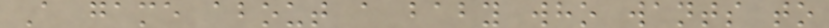A game about a baby who wants to
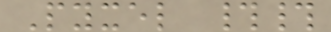Pyxel ##
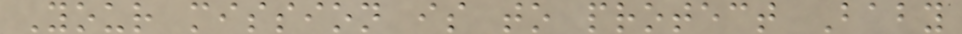Your mission is to protect Baby
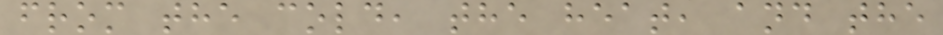from the cold, the heat, and the
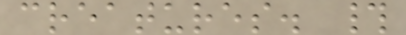creatures. #
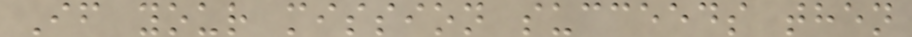If your mission succeeds then
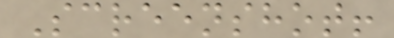Screenshot!
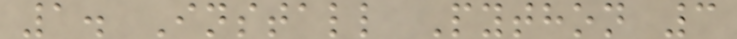1. Install Python 3
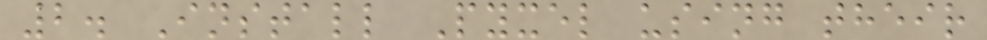2. Install Pyxel using their
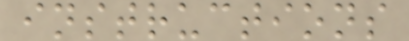instructions
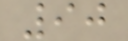90
